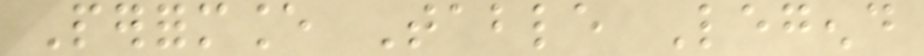Performance Table Legend
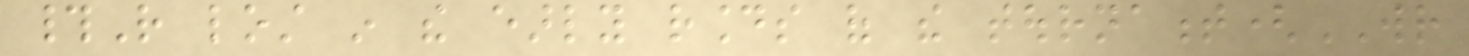#R lost in the early rounds of the tournament(WR
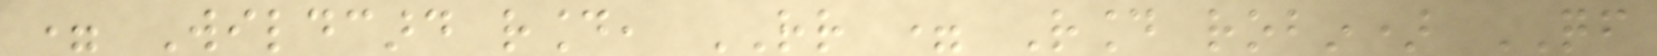= Wildcard round, RR = Round robin) QF
